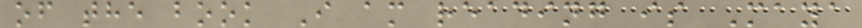of the book I am reading is Maya
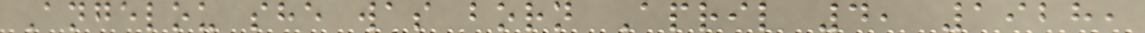Angelou she was born April 4, 1928,
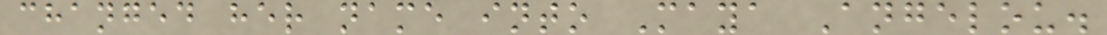changed her name into Maya Angelou.
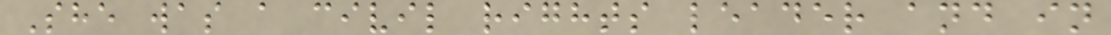She was a civil rights leader and in
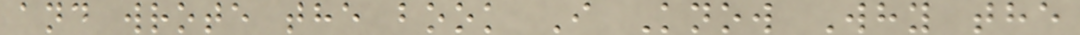and wrote the book I Know Why the
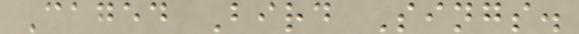Caged Bird Sings.
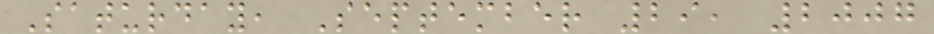Saturday, September 29, 2007
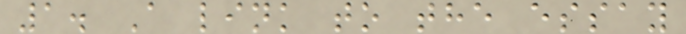1. A link to the essay
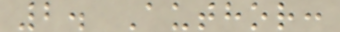2. Author:
